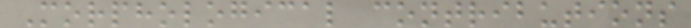Morphological contributions
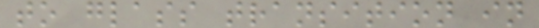to glass transition in
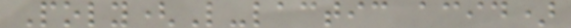Poly(L-lactic acid)
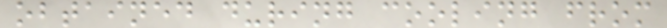obtained during cooling from
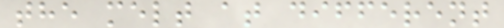the melt at different
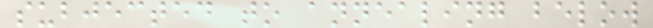subjected to annealing below
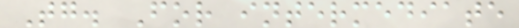Tg. For intermediate
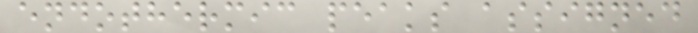endothermic peaks assigned
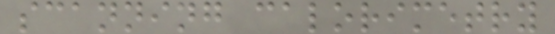scanning calorimetry
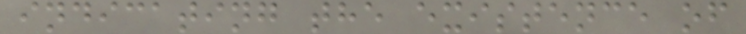indicating the existence of
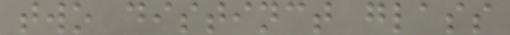two distinct glass
